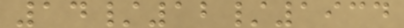14/12/1934
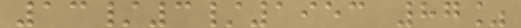13/3/1953 87%
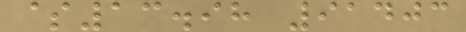$13.98 91403
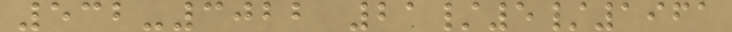532-3022 21/5/1961
